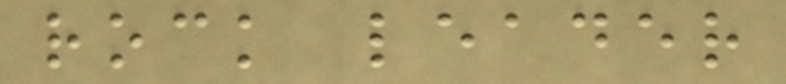rock leader
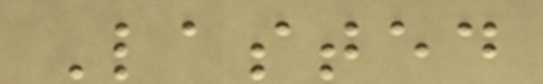Lasted
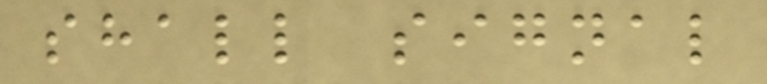shall signal
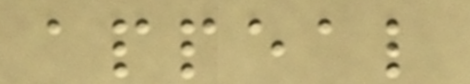appeal
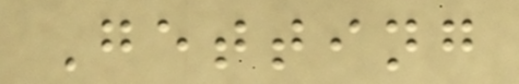Getting
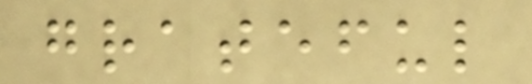grateful
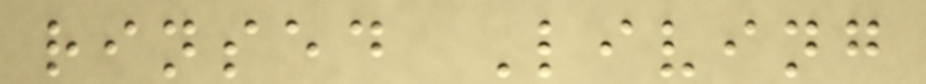rinsed Living
